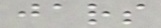jars
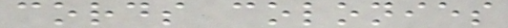cords colonies
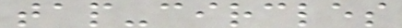tap-circles
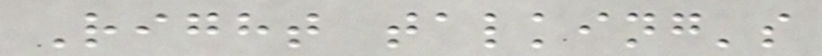Right talking's
